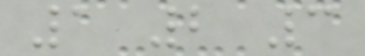1 2 3
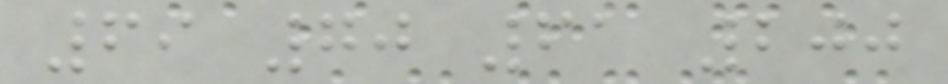69 70 61 200
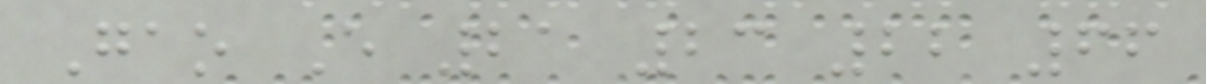Gao E 21 23 22 66
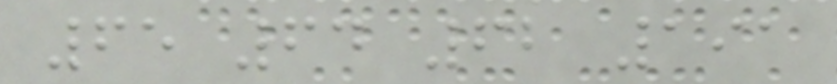65 64 62 191
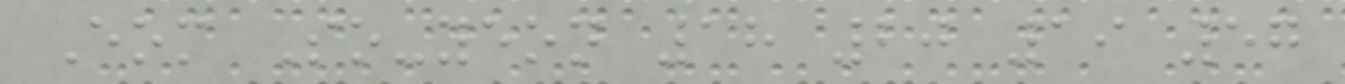Eom So-yeon 18 20 19 57
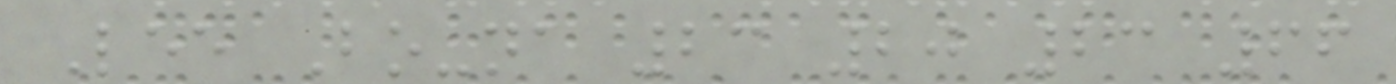Lee Bo-na 23 20 23 66
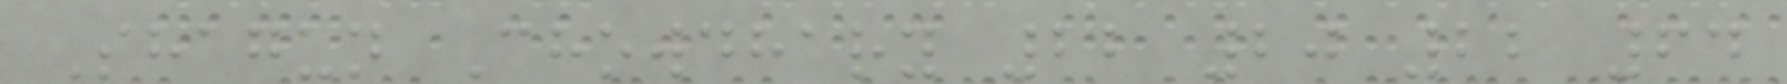Shagun Chowdhary 22 20 22 64
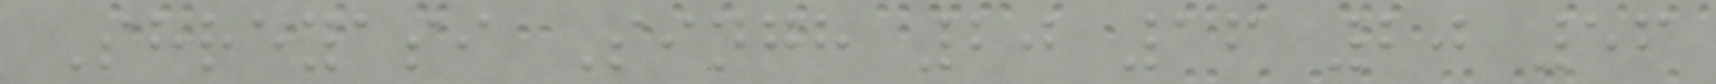Shreyasi Singh 20 16 20 56
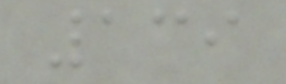139
